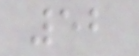52
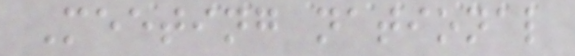Meeting national
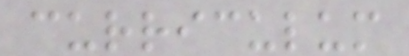curriculum
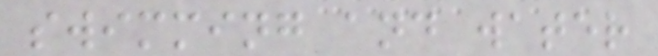swimming and water
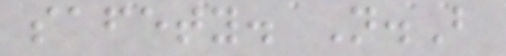safety. N.B
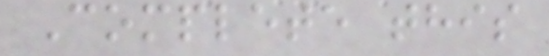Complete this
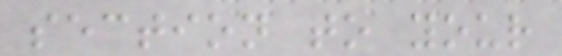section to your
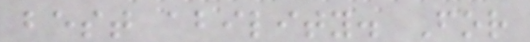best ability. For
